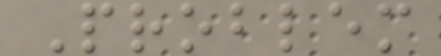Problem
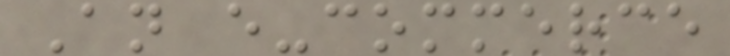An e-commerce
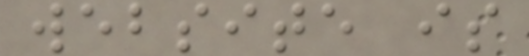website is
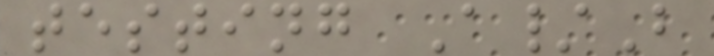testing A/B
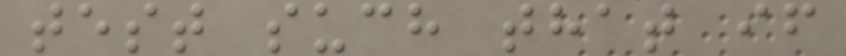test such that if
